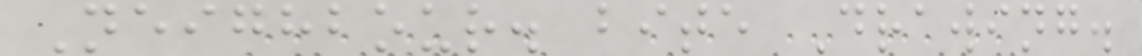Neighbour. bite Drawing.
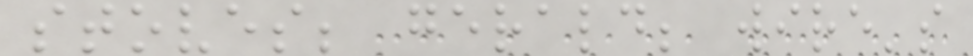stoves; gerald; wire's
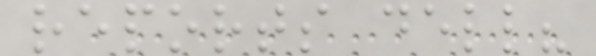reports dell?
